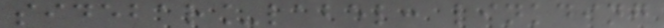sidebar_label: linkding
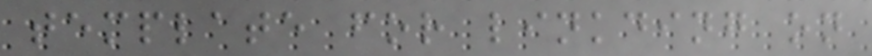template for linkding on
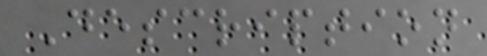Description
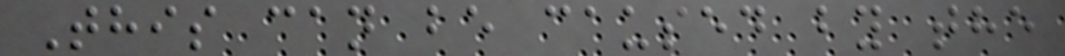This can be caused by the
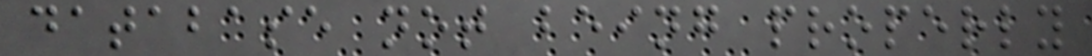database not being properly
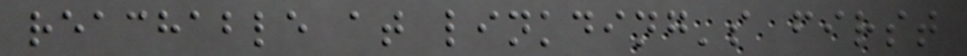reachable at linkding's first
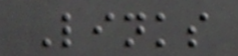Links
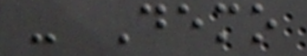- Demo
